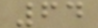64
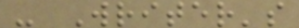- Writer's
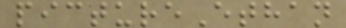pictureEthan
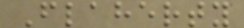Flaherty
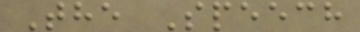The Speech
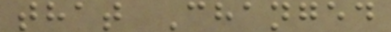that Changed
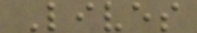Lives
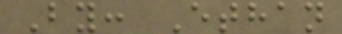By: Ethan
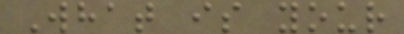What is your
